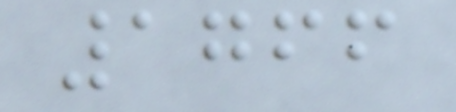1766
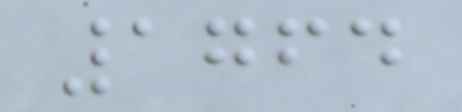1764
